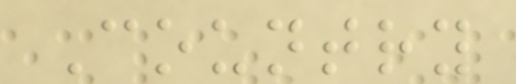Country
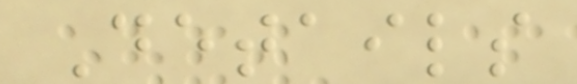Details
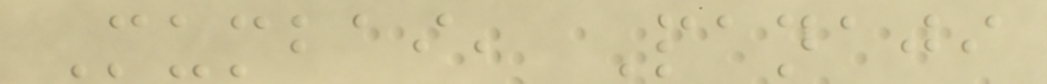Mumbai, Panaji
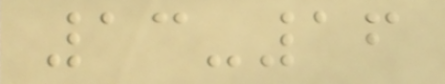13-16
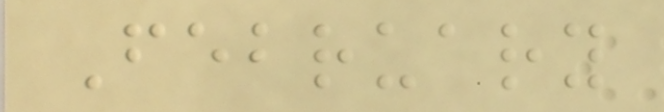February
